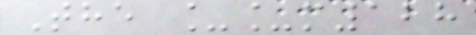The __m128
